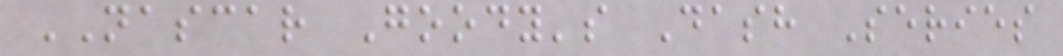NASCAR Goody's Dash Series
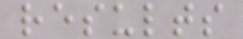results
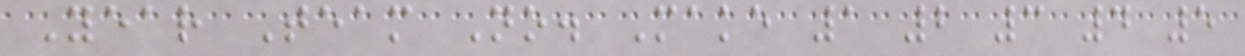Year Team No. Make 1 2 3 4 5
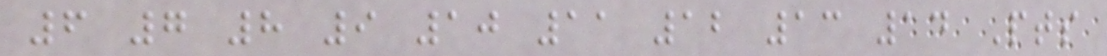6 7 8 9 10 11 12 13 14 Pts
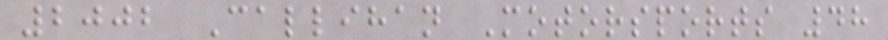2002 Callihan Motorsports 48
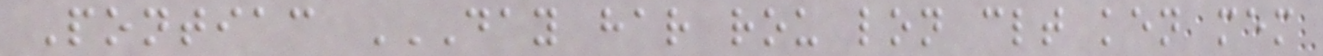Pontiac DAY HAR ROU LON CLT KEN MEM
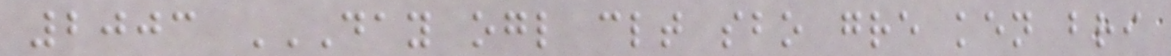2003 DAY OGL CLT SBO GRE KEN BRI
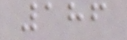186
